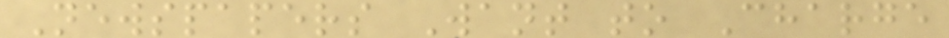Newspapers Want to Charge
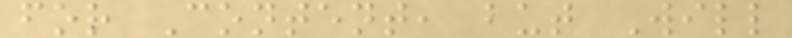for Content, but Will
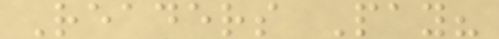Readers Pay?
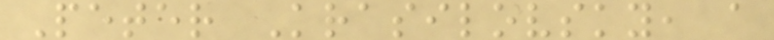Peter Krasilovsky, a
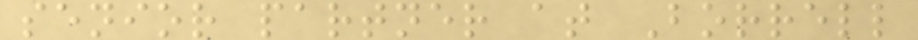senior partner at Borrell
